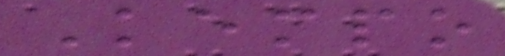Kempo
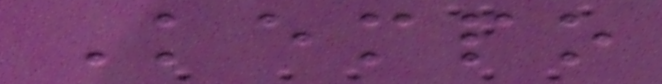Kempo
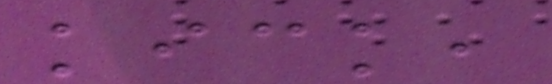kick,
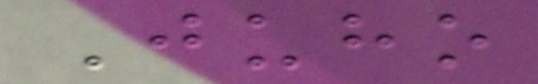Juho
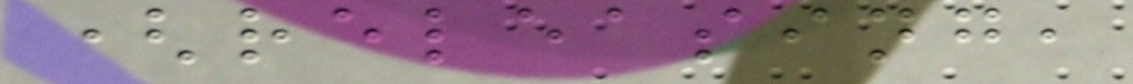(releasing,
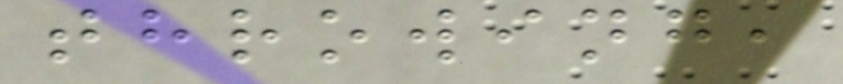throwing,
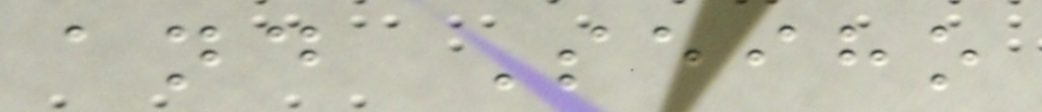and Seiho
